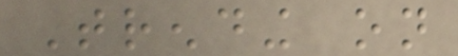Trending on
